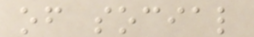of social
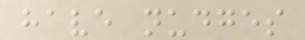have nudges
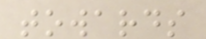towards
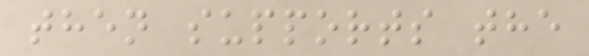then supports the
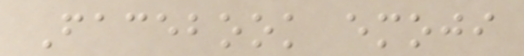Facebook emoji
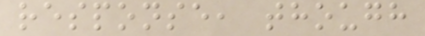response, though
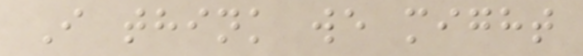I think we might
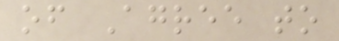of Agree to
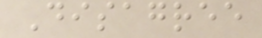Disagree
